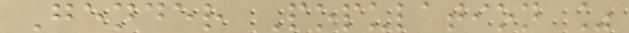Gender Population %
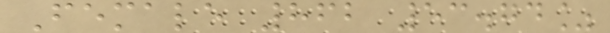Female 862 53.74%
